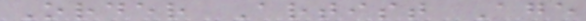Order Artist Age
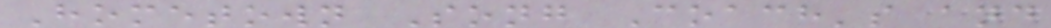Hometown Song Coach's and
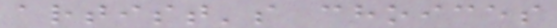artist's choices
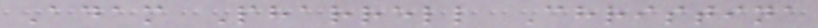Adam Pharrell Christina
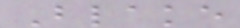Blake
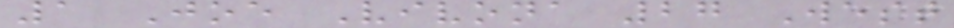1 Joe Vivona 27 West
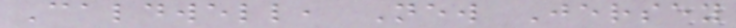Caldwell, New Jersey
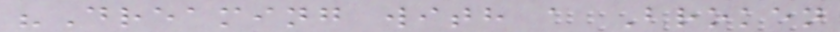"Dreaming with a Broken
